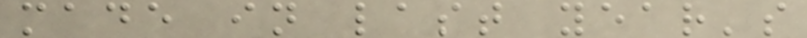made in last year's
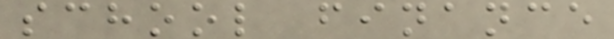school finance
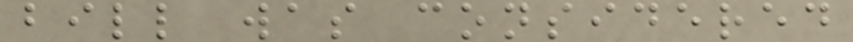bill was considered
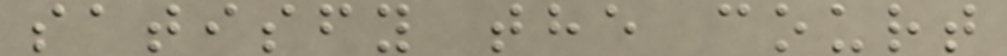satisfy the court
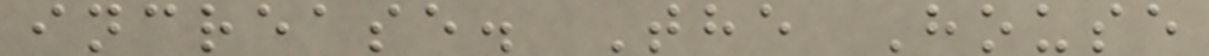increase. The House
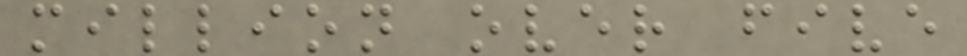million over five
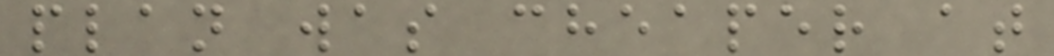plan was cheaper at
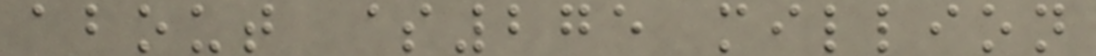about $275 million
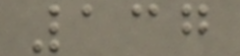137
